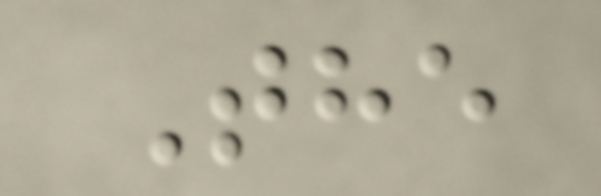The
